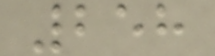258
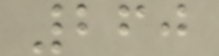260
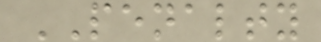PENALTY
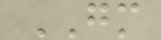GM
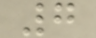7
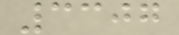3307
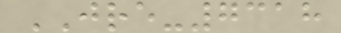JRE-7318
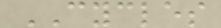CYCLES
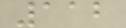112
